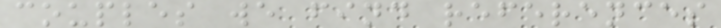couples we find references
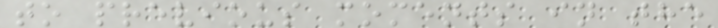to previous moments in the
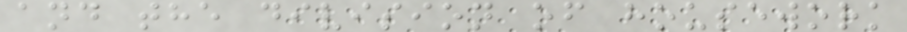and the division of housework
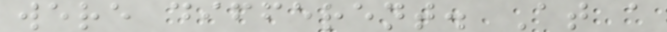were different. At a
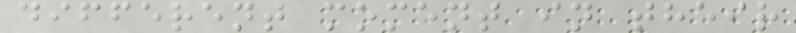different moment in their
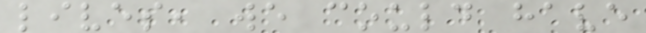lives, we could have
